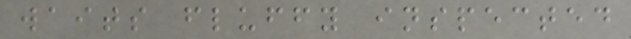waits fluffy inspected
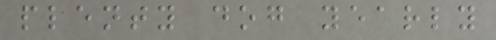plenty dog yearly
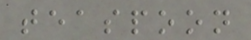teaspoon
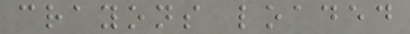crayons loaded
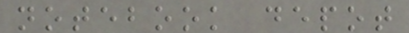notebook depot
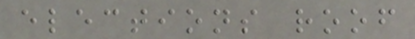elections roof
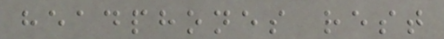headphones rest
